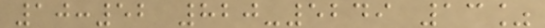10:52 820-5249 13%
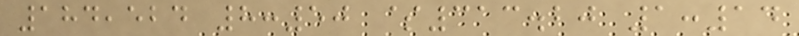184,524 8:50 $313.20 1:14
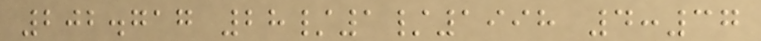202.717 28/1/1998 4:37
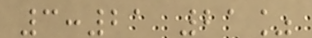3:21 21%
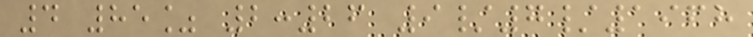4 85% 2:26 9/7/1968
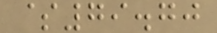$79.70
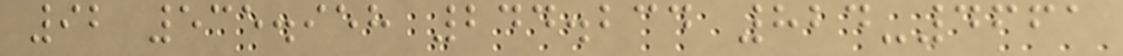92 535.958 244.234 824-4661
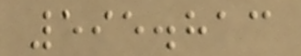595.813
